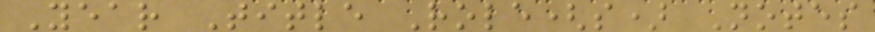Year Title Role(s) Notes
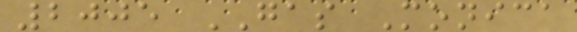2005 GAS Monica
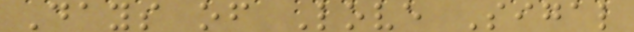Days of Love Sigal
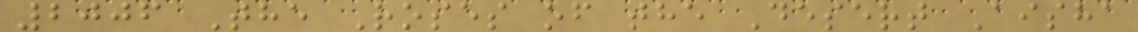2006 The Roses of the Desert Aisha
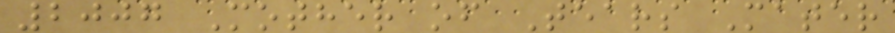2007 Mother of Tears Mater
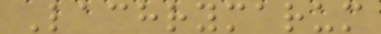Lachrymarum
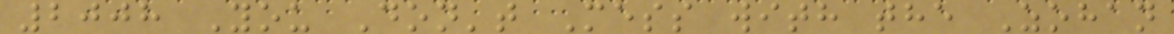2008 You Don't Mess with the Zohan
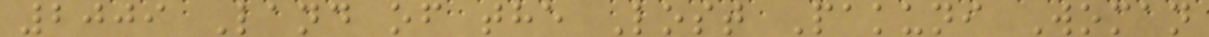2009 Land of the Lost Pakuni Woman
